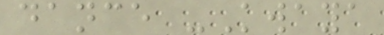dance -Kwaya
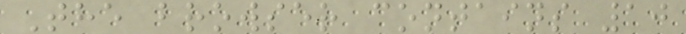The browser contains 10
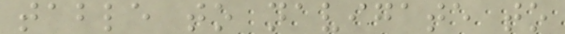table to navigate to
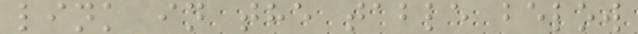link in the table below
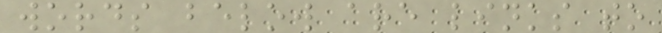words below are links to
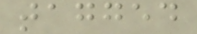tagged
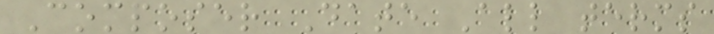Composer Date All terms
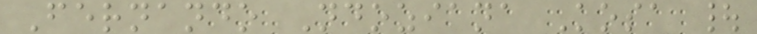Fernando Ndoziana Kosa |
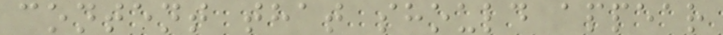content that should appear
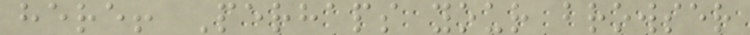here! Perhaps your browser
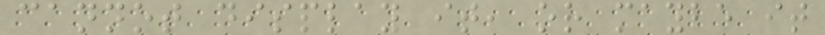cannot display it, or maybe it
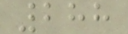288
